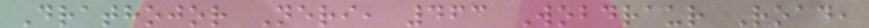Drathojor Neri, 463 Wobdraur Road,
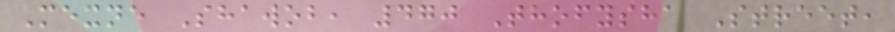Mexne Shawob, 470 Thofysha Street,
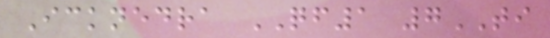Icknedra QF1 7TI
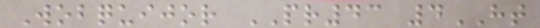Wobquijor PR43 4HT
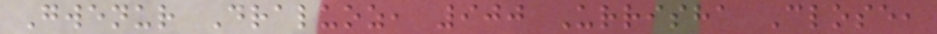Gwenur Draluoz, 900 Urrisha Close,
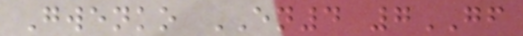Gwenko EN4 7GF
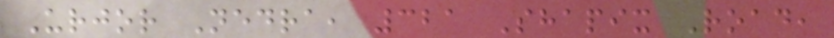Urjor Nedra, 321 Shapix Road,
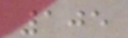105
